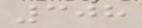308
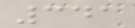341
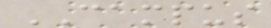CAMPUS
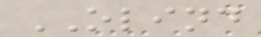OLIND
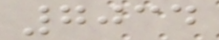7034
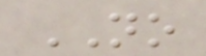NO
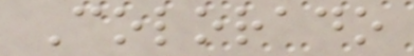Colorado
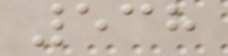538
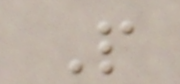P
